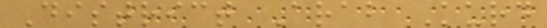District Arab Kurd
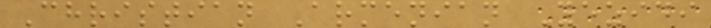Christian Armenian Yezidi
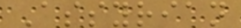Assyrian
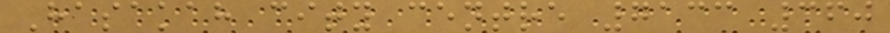Hasakah city centre 7133 360
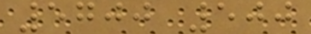5700 500
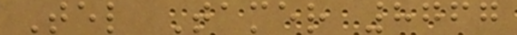Tel Tamer 8767
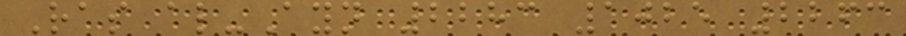Ras al-Ayn 2283 1025 2263
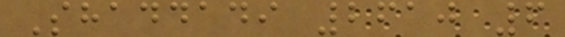Shaddadi 2610 6
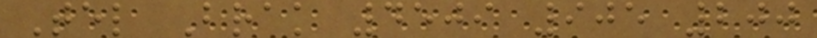Tel Brak 4509 905 200
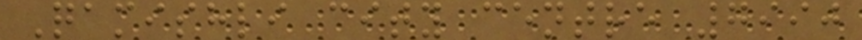Qamishli city centre 7990
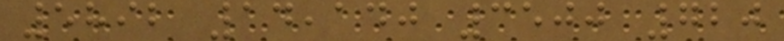5892 14,140 3500 720
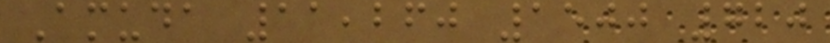Amuda 11,260 1500 720
